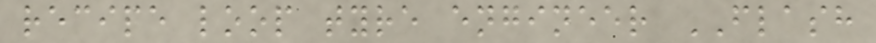recipe loop tyre engineer FLASH
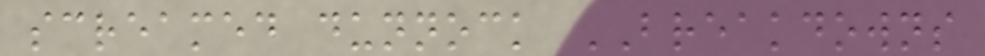screamed dunnock BREAKDOWNS
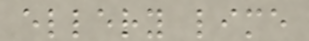ellery lime
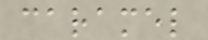caramel
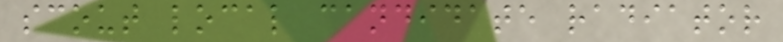scout local candidate radiator
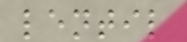lentil
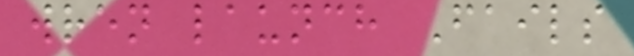wren launch Fails
